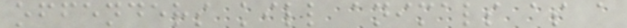offenders kill animals as a
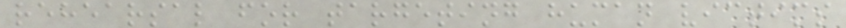rehearsal for targeting human victims
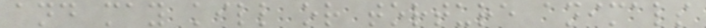and may kill or torture animals
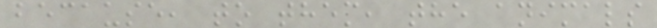because, to them, the animals
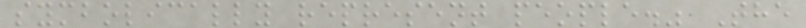symbolically represent people." The
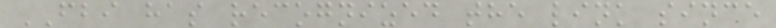FBI has recognized the link since
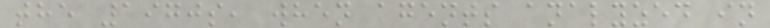the 1970s, when agents analyzed in
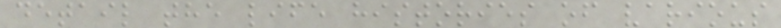detail the life histories of various
